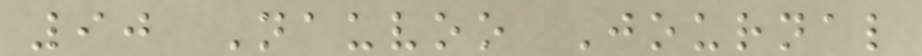90 Nauvoo Journal
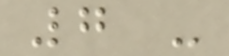7 -
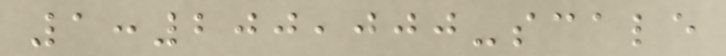1:200,000-scale
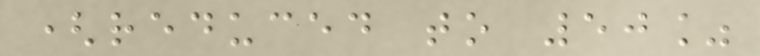(reduced to 50%
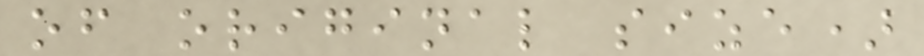of original size)
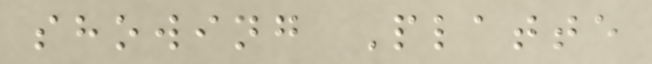showing Platte
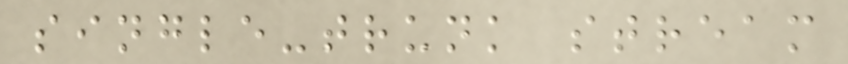single-trunk stream
